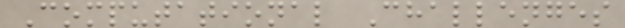Computational Challenges
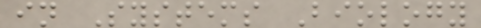in Systems Biology
